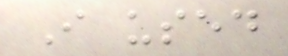I used
